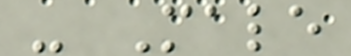- Male
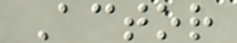Actor
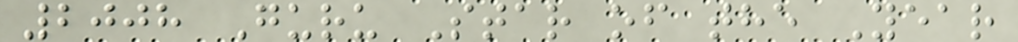2008 Guru Star of the Year
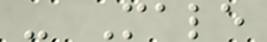- Male
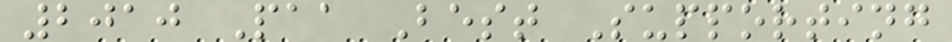2010 Paa Best Supporting
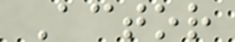Actor
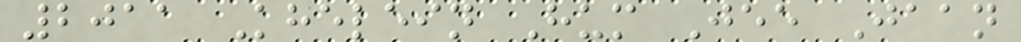2011 Khelein Hum Jee Jaan
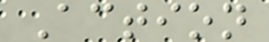Action
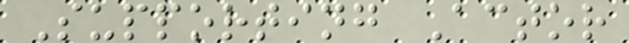Supporting Actor
